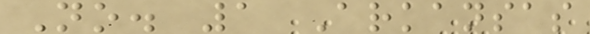No. 1 Arkansas
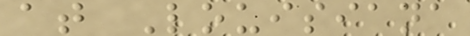at Louisiana
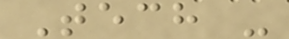Tech -
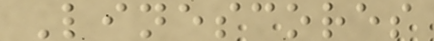Linescores
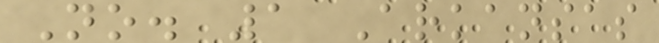No. 1 Arkansas
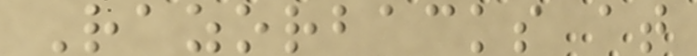Razorbacks at
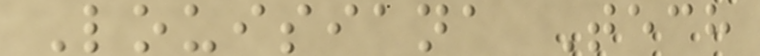Louisiana Tech
